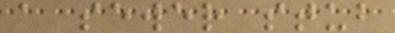a sewer stub
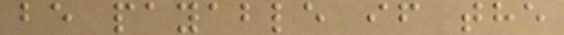be payable if the
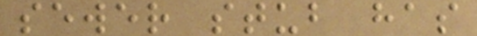sewer stub has
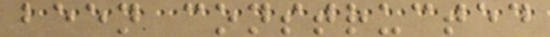been constructed
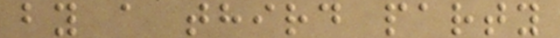by a third party
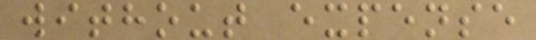without expense
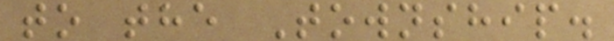to the Township.
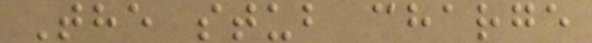The stub charge
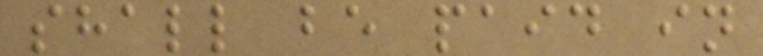shall be paid in
